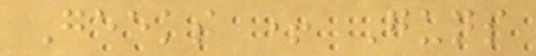Geeks + Guns
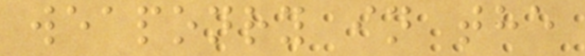weaponry in the
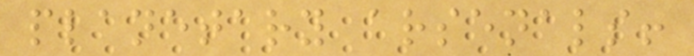planetary arsenals!
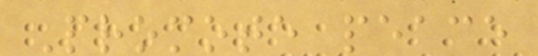Promote peace
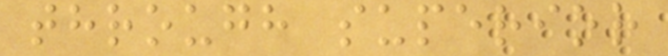through superior
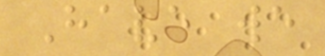Have we
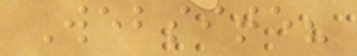Website?
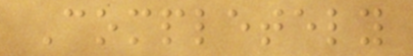Completely
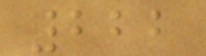222
